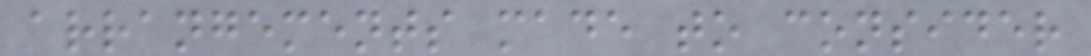arrangements made to consider
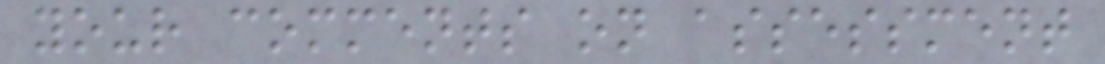your comments on assessment
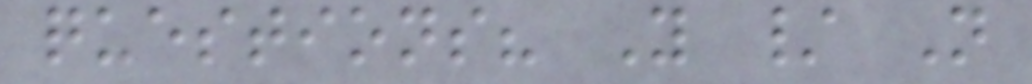questions? Y / N
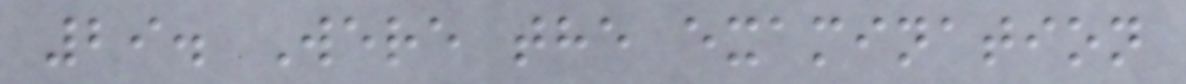29. Were the examination
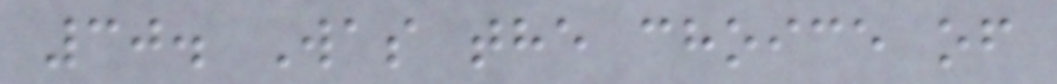30. Was the choice of
